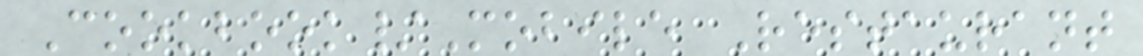Cookbook/Mobile Restaurant
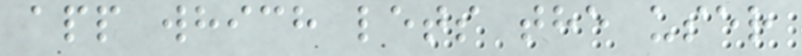app which lets the user
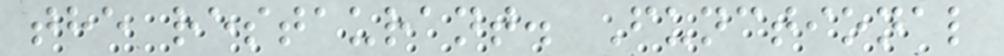the restaurant. Functional
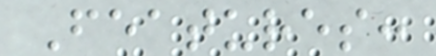Features:
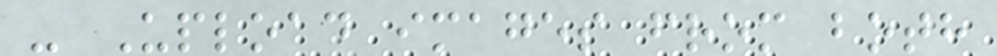- Upload images from both
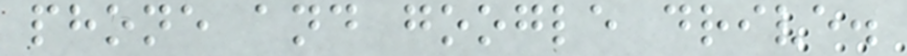phone and google drive.
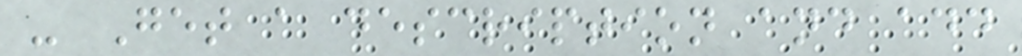- Get a description and add
